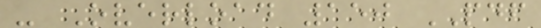- Overload 150 PDF
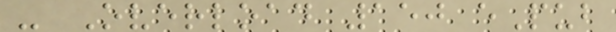- Overload 150 ePub
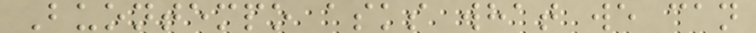Buontempo asks what we can
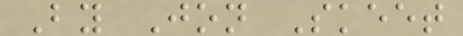By Jon Skeet
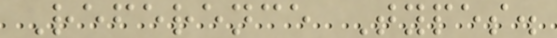Reference Types.
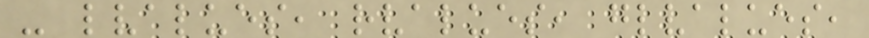- lvalues, rvalues, glvalues,
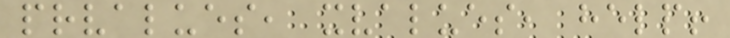prvalues, xvalues, help!
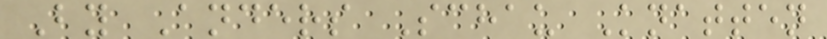By Anders Schau Knatten
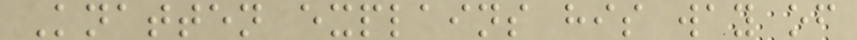Knatten explains his way of
